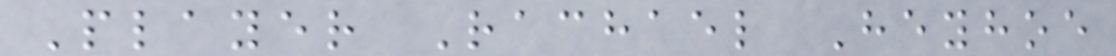Player Rachael Heyhoe
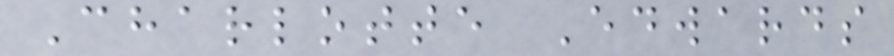Charlotte Edwards
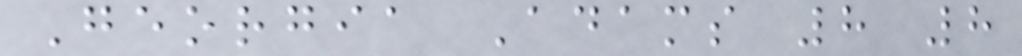Georgia Adams 8 8
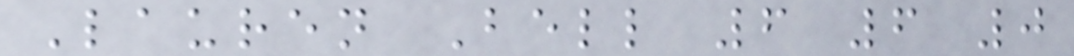Lauren Bell 6 6 0
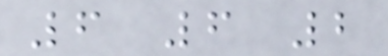6 6 2
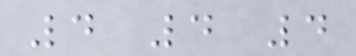4 4 4
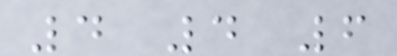4 4 6
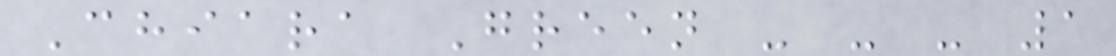Chiara Green - - - 1
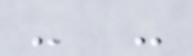- -
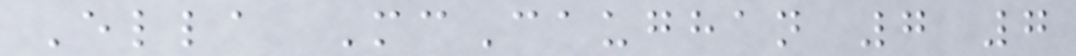Ella McCaughan 7 7
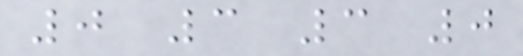0 3 3 0
